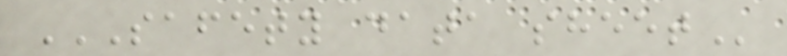SAFETY DATA SHEET
